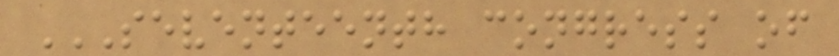SEVENTEENTH CONGRESS OF
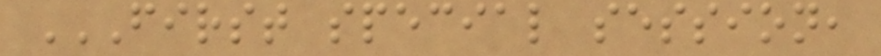FIRST SPECIAL SESSION,
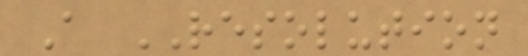A RESOLUTION
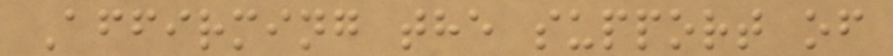Affirming the support of
